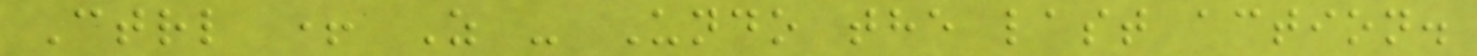Ctrl + Z - Undo the last action.
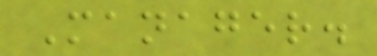Manager.
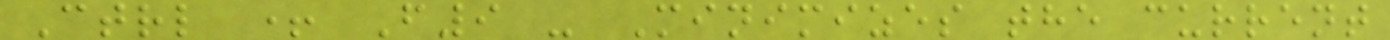Ctrl + F9 - Minimizes the current
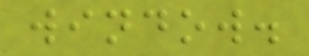window.
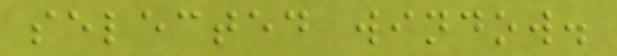selected window.
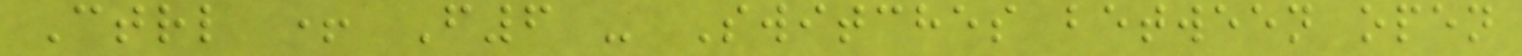Ctrl + F6 - Switches between open
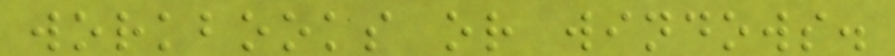workbooks or windows.
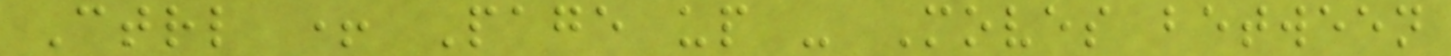Ctrl + Page up - Moves between
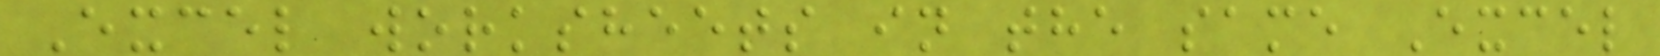Excel worksheets in the same Excel
